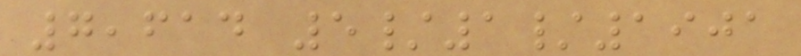7,614 5/1/1901
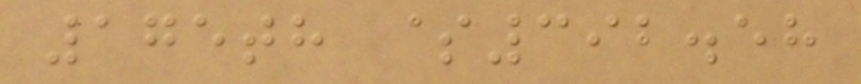175th $392.58
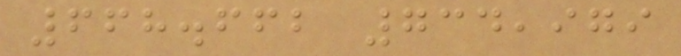668.662 734,979
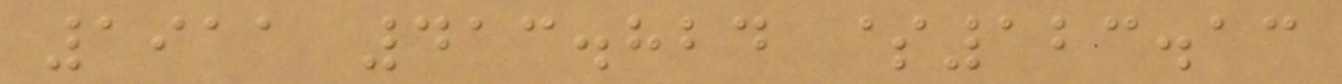1911 413.824 $123.13
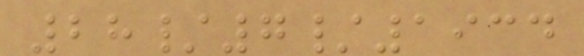28/7/1934
